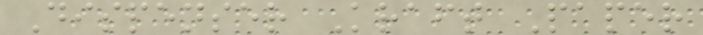Dispenser Kraft Paper
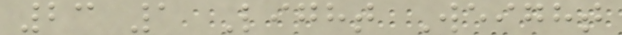23 1 Light Weight
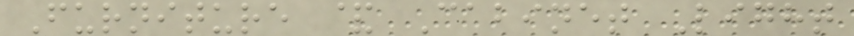Furniture & Cabinet Light
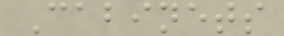Cabinets
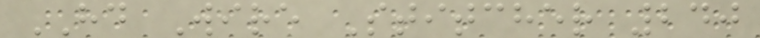HD Wire Stitcher 240
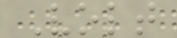Volt
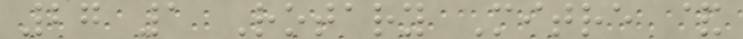27 1 Rotary Mitre &
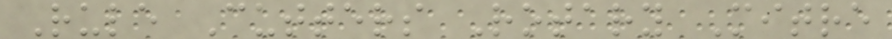Rule Cutters Rotary Mitre
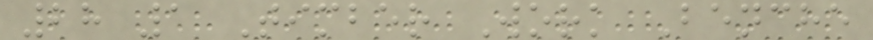28 1 Timber Work Benche
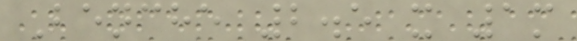Benche 2.5 x 1m
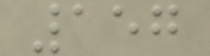157
